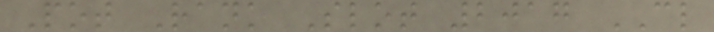Pot Rank Slot 2017 CL
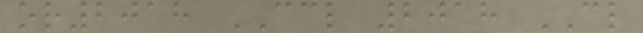or2018 CCL 2018 CL
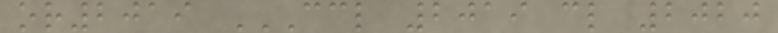or2019 CCL 2019 CL 2020
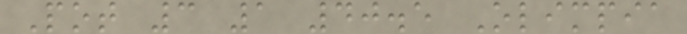Pot 3 1 40.5 Olimpia
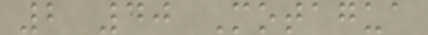2 40 Motagua
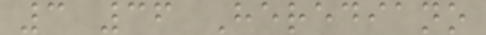3 36 Herediano
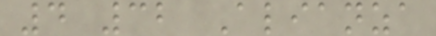4 32 Alianza
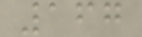167
